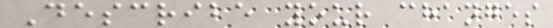Describe your changes
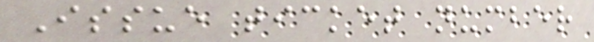Issue ticket number
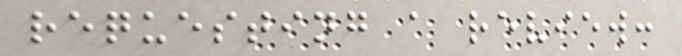requesting a review:
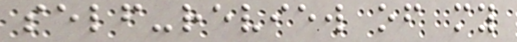self-review of my
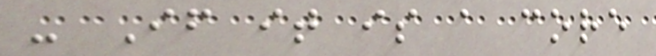- If it is a core
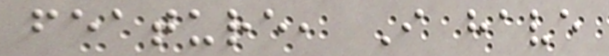feature, I have
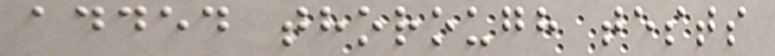added thorough tests
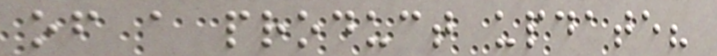of a product update?
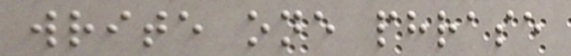write one phrase
